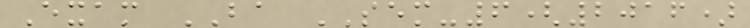Exam BA SEM-6(2016)
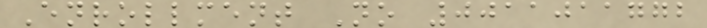Enrollment No 0011011772
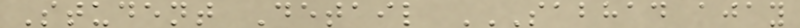Student Detail SABHAD AJAY
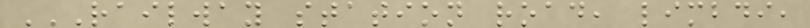RAILWAY STATION ROAD, LIMBDI,
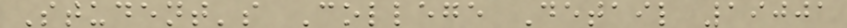Student's College Detail 19001
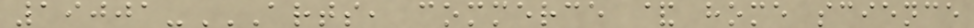19001-ARTS, COMMERCE & HOME SCIENCE
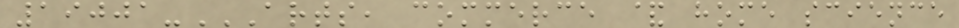19001-ARTS, COMMERCE & HOME SCIENCE
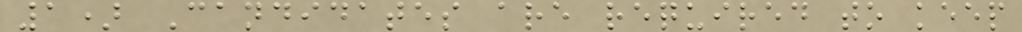1) Candidates are required to keep
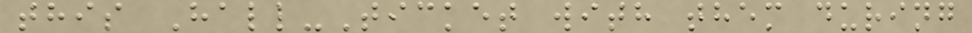this Hall-Ticket with them during
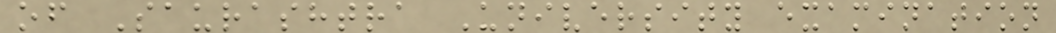of Saurashtra University examination
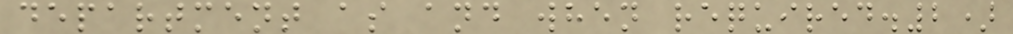department as and when required.2)
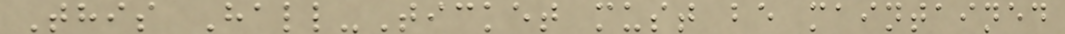This Hall-Ticket must be maintained
